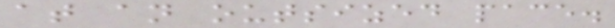at an outsized pace.
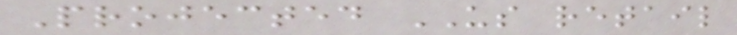Projected US retail
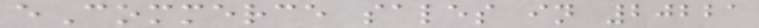eCommerce sales in 20221
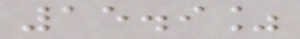15.9%
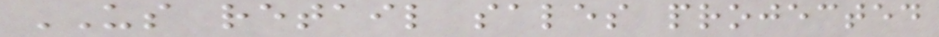US retail sales projected
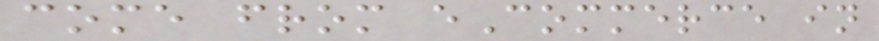come from eCommerce in
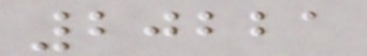20221
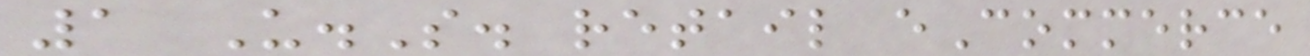1 U.S. retail eCommerce
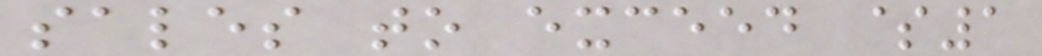sales to exceed $1
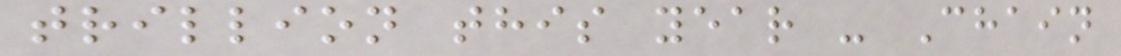trillion this year - Chain
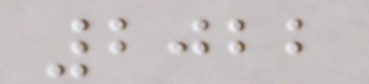2022
